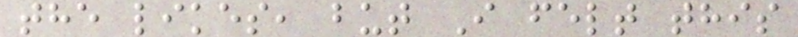the likes, but I felt this
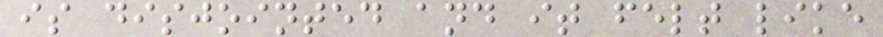is disjointed and it felt like
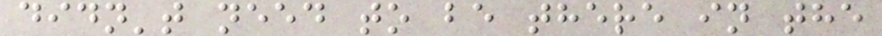didn't need to be there in the
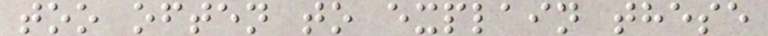too often to explain these
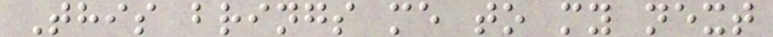This brings me to my next
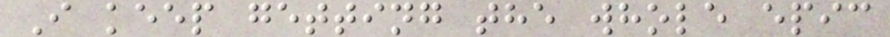I keep getting the whole epic
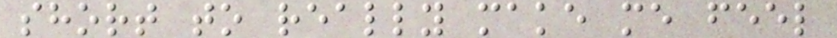short to really make me feel
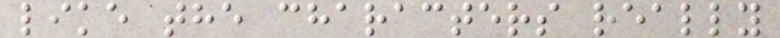like the characters really
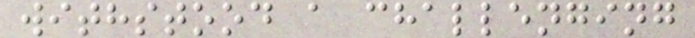withstood a challenging
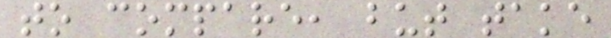to compare, but take
